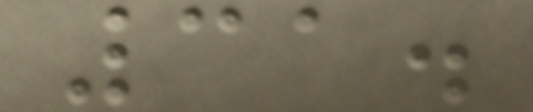31.
